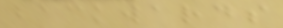backwards
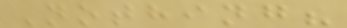Nothing?
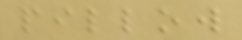pillow
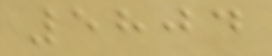5804
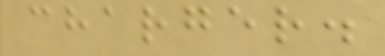charger.
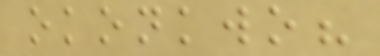okonkwo?
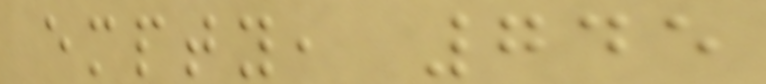empty, 745
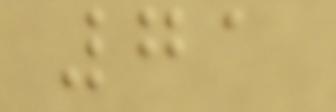71
